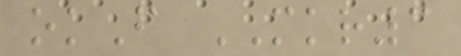okF MKR3
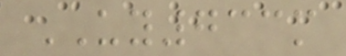UY733m
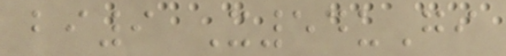bi9 X54uGi
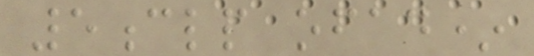5clp ofad*
